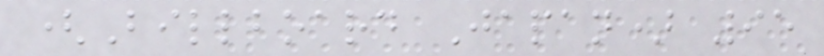(Billboard Japan) 95
